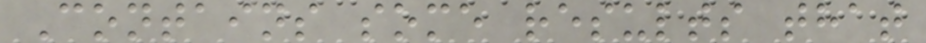Contains some results that
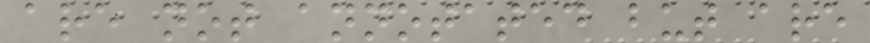are not annotated but are
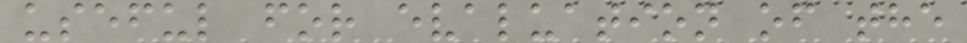useful for evaluation of the
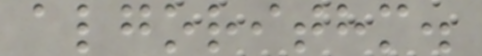algorithm.
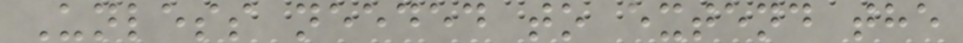Unless needed to extend the
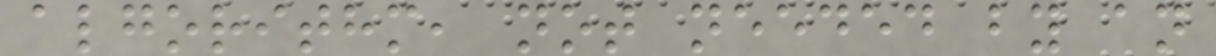algorithm, not needed by an
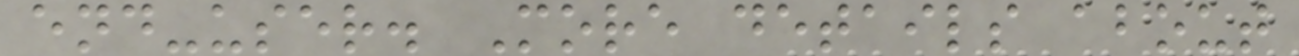end-user. More details about
